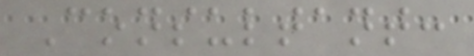Consultant:
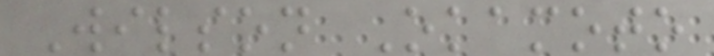Wilson Okamoto
